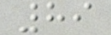89
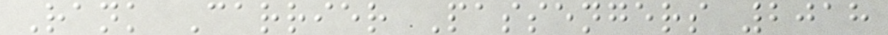Rank Carrier Passengers 2018
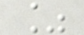%
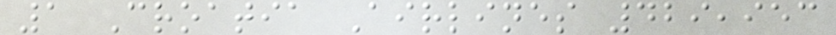1 Croatia Airlines 429,953
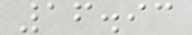16.93
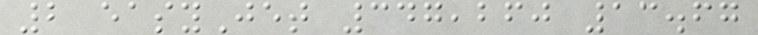2 easyJet 347,260 13.67
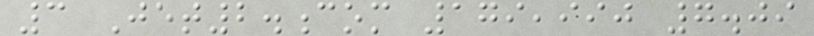3 Jet2.com 179,990 7.09
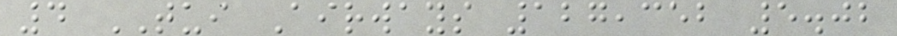4 TUI Airways 127,352 5.02
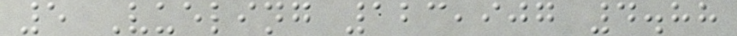5 Vueling 123,907 4.88
